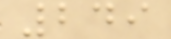249
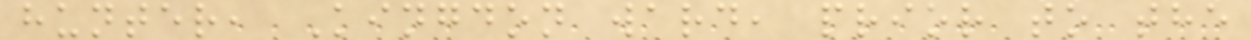hunter, Kingdon ward, prior to the
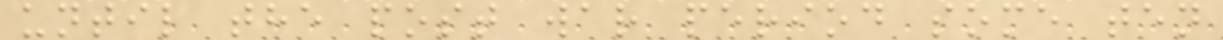until the post war period some ten
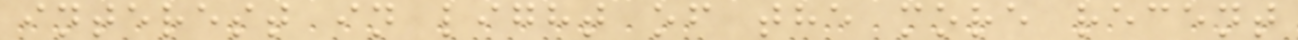interest in light of the more recent
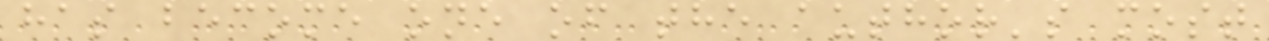has become one of the author's most
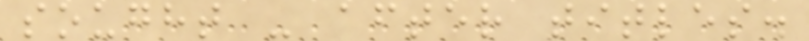sought - after titles.
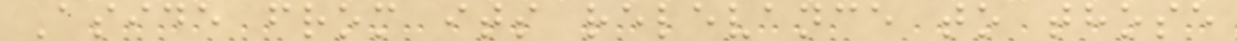Aside from its relevance to those
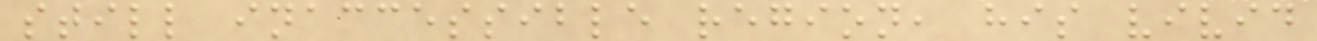still inaccessible region, his vivid
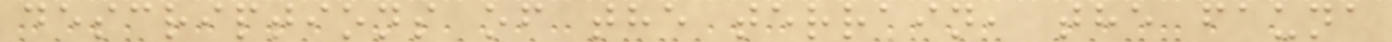descriptions of the terrain, the fauna
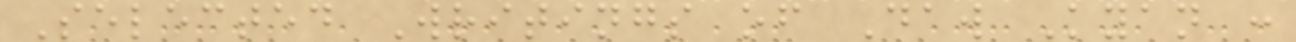Selected Writings of Daw Kyan :
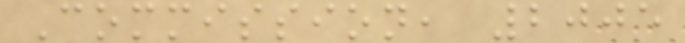Commission, 2005
